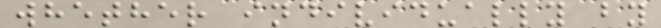whether individually by
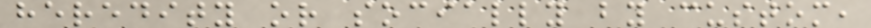heredity or socially by custom,
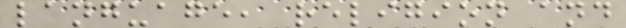language, religion and
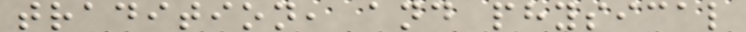tradition, and physical
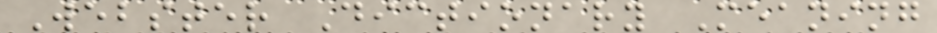Webster Dictionary Meaning
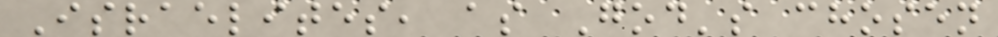Israelites, as God's chosen
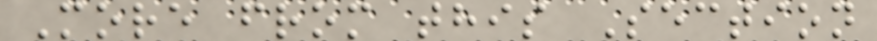More from this Section
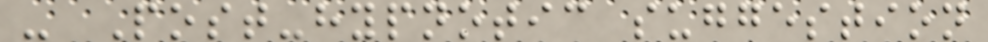- Post-hypnotic suggestion
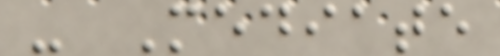- Mediate
